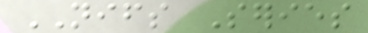NIFS Series
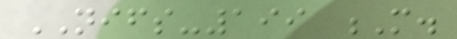NIFS-199 M.
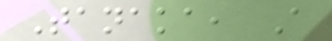Tanaka, A
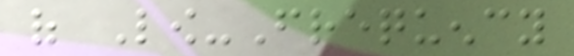of Low-Frequency
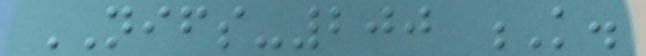NIFS-200 K.
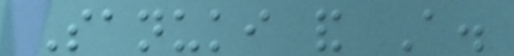Sanuki and A.
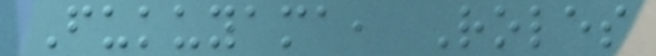Fukuyama, Roles
